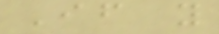If you
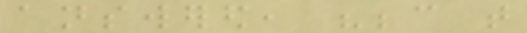answered, "because that
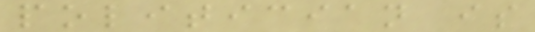politician is
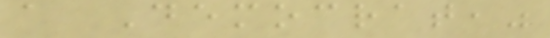a Democrat,"
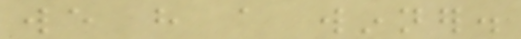we have a winner.
